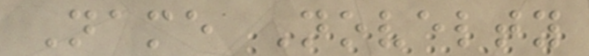Name Novelty
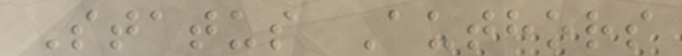Status Authors
